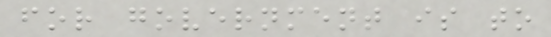for government is to
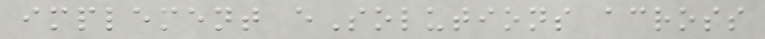implement eSolutions across
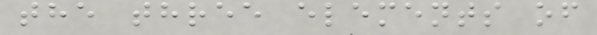the three elements of
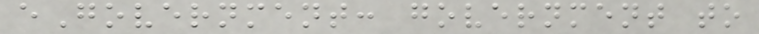eGovernment: government to
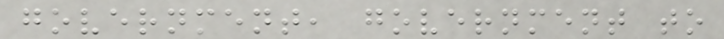government, government to
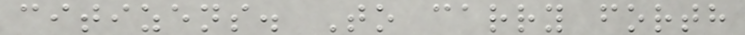citizens. To carry forth
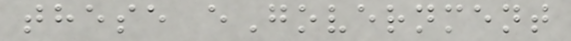these eGovernment
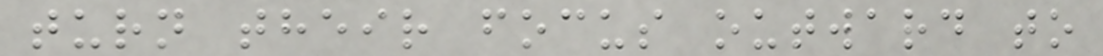turn their focus outward to
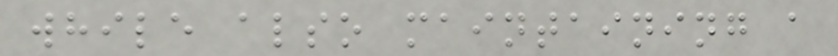while also maintaining a
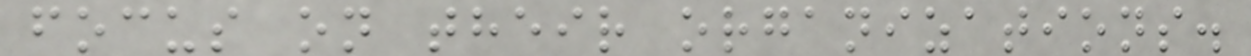focus on their organizations.
